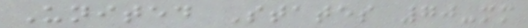United States 70-mm
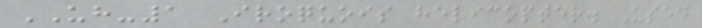UH-1 Iroquois helicopter. Used
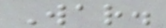War.
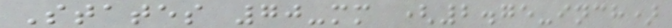States 70-mm (2.75-inch)
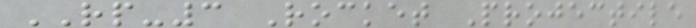RP-3 Rocket Projectile
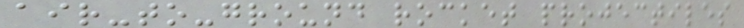air-to-ground rocket projectiles
